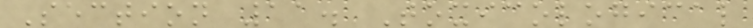Section 11. Toxicological
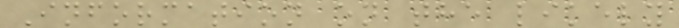Information on the likely
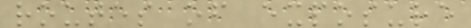routes of exposure
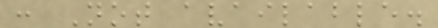: Not available.
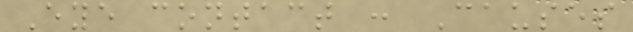Eye contact : Causes
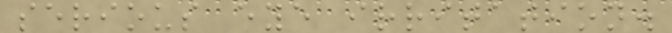serious eye irritation.
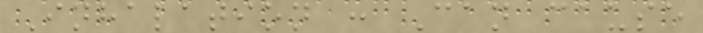Inhalation : Can cause
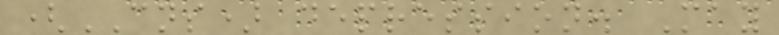(CNS) depression. May
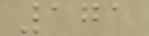171
